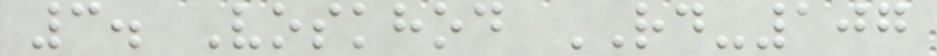3. Voskhod RD-107
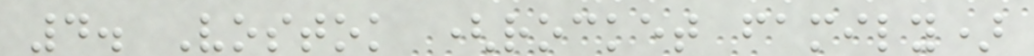4. Vostok (rocket family)
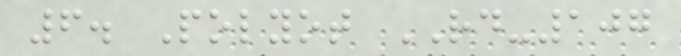6. Polyot RD-107
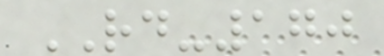RD-170
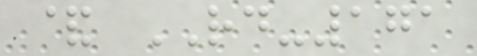& RD-171
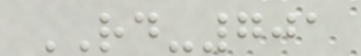RD-701
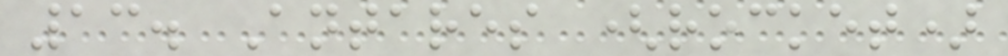13. Antares (rocket)
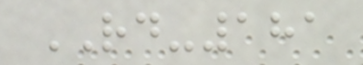RD-181
